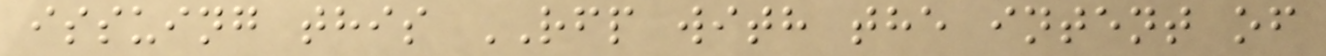issuing this RFP with the intent of
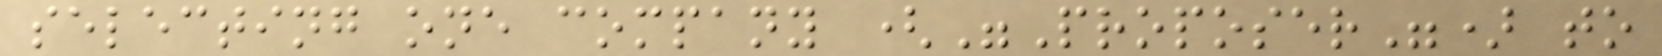selecting one company ("Proposer") to
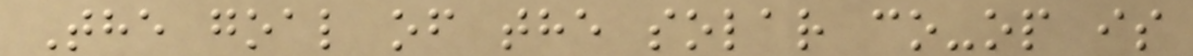The goal of the solar co-op is
